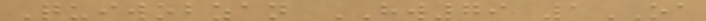Quiwobzan HW79 1OA
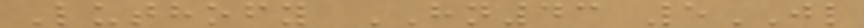Luthofy HN43 5JL
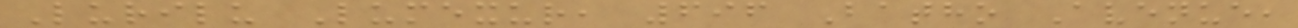Lurilu Lumexur, 696 Batho Avenue,
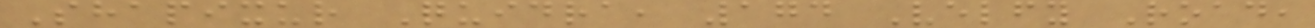Shapixur Quidra, 174 Velfy Road,
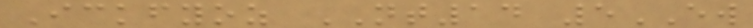Ickfyoz NT14 5EW
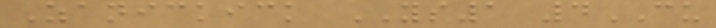Zanickick YS1 4CU
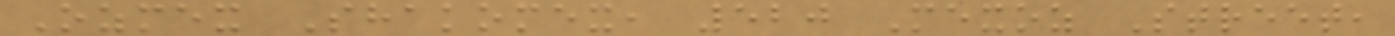Ozmex Shakomex, 520 Mexoz Street,
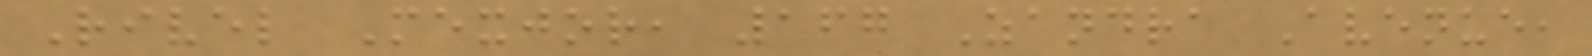Rivel Mexjor, 167 Zandra Avenue,
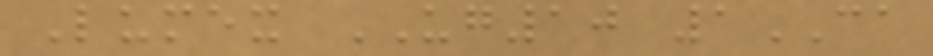Lumex UG10 1CA
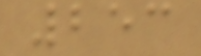253
